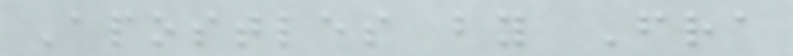Apostles by Fra
